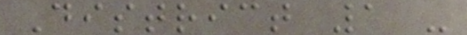District 1 -
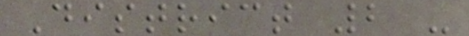District 2 -
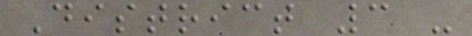District 3 -
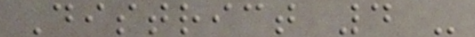District 4 -
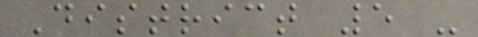District 5 -
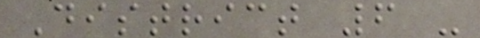District 6 -
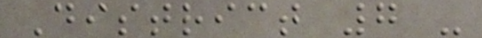District 7 -
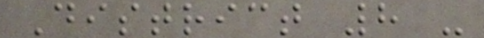District 8 -
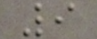9
